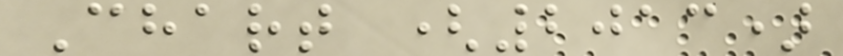Chart (2013)
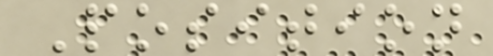Position
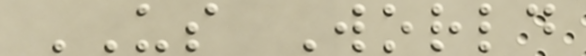US World
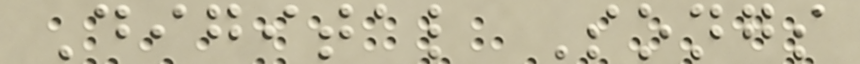Digital Songs
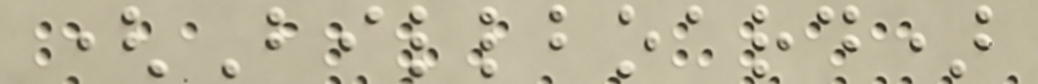(Billboard)
